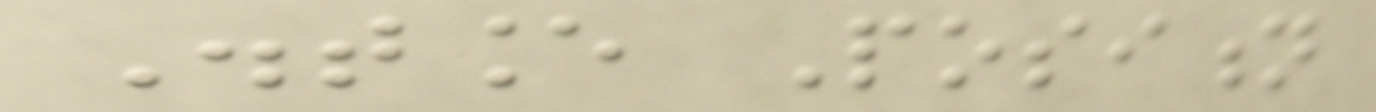Distance Position
